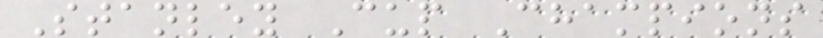Stanley Cup Champions
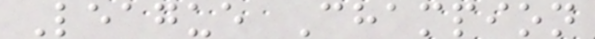League Champion
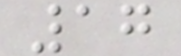17
